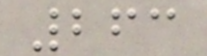263
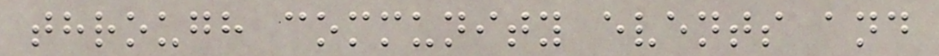through community events and
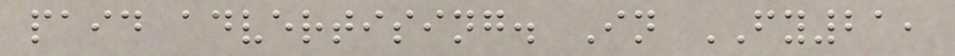paid advertising. In FY21,
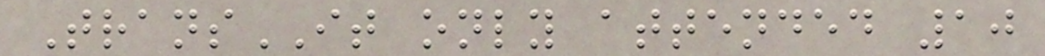TransIT only attended 10
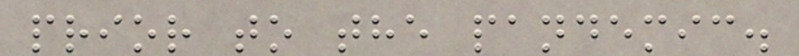prior to the pandemic.
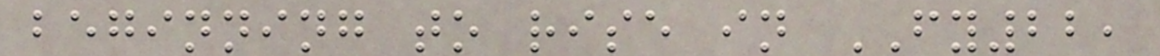beginning to rise in FY22,
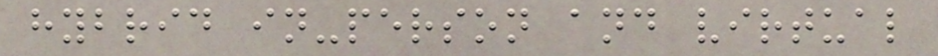hybrid in-person and virtual
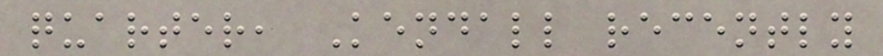quarter, Kendall recently
